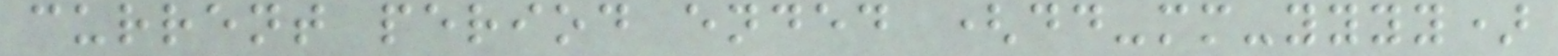current period ended (dd-mm-yyyy)
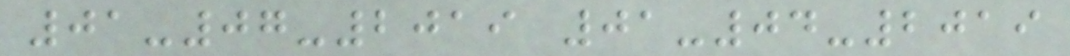01-07-2019 01-04-2019
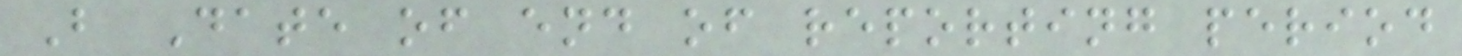B Date of end of reporting period
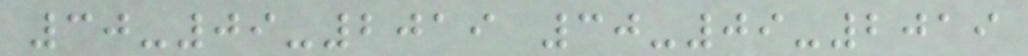30-09-2019 30-09-2019
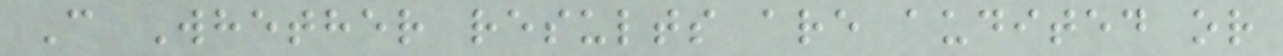C Whether results are audited or
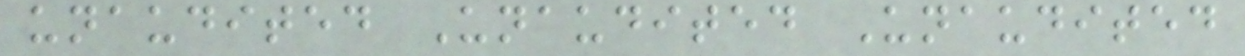unaudited Unaudited Unaudited
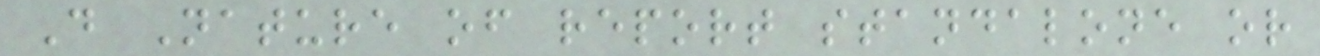D Nature of report standalone or
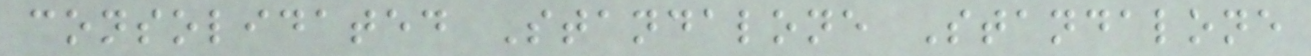consolidated Standalone Standalone
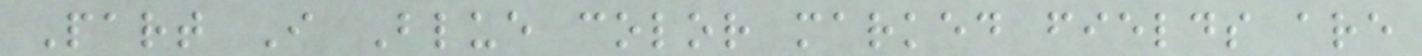Part I Blue color marked fields are
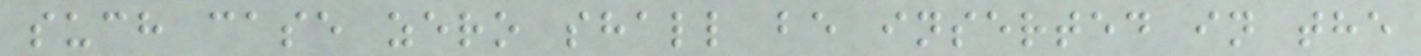such case zero shall be inserted in the
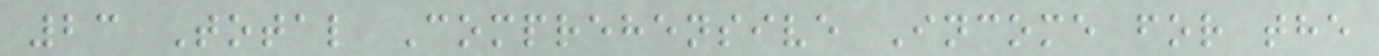23 Total Comprehensive Income for the
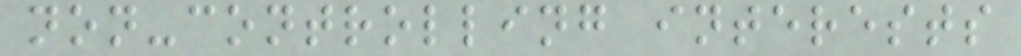non-controlling interests
